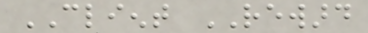CLIENT REWARD
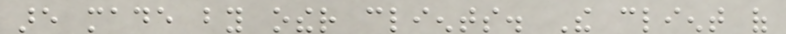are made by other clients. The client of
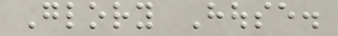Glory House.
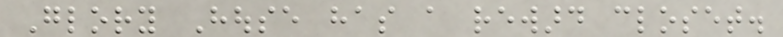Glory House has a reward closet.
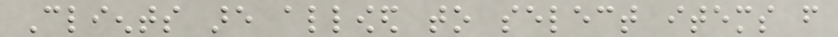Clients are allowed to select items from
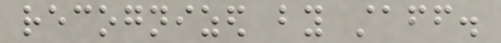recognized by staff.
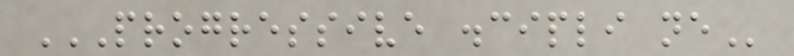PROGRESSIVE DISCIPLI NE
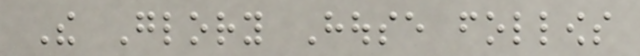The Glory House follows
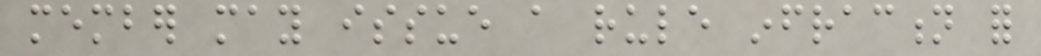member may issue a rule infraction for
